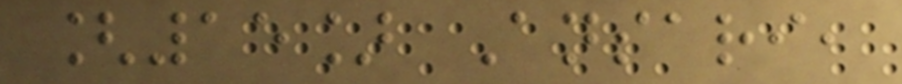[15] Ansari,
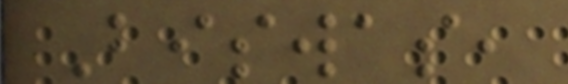Biswas,
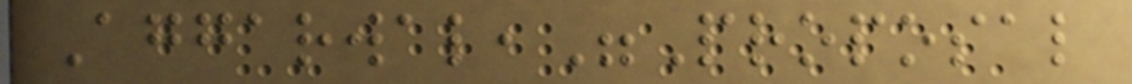Aggarwal,"Proposal
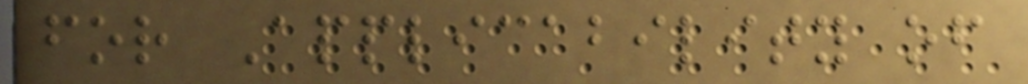for Applicability of
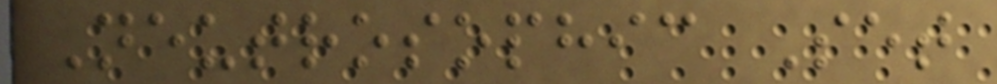Neutrosophic Set
